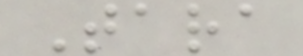Tara
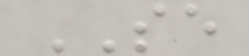SE
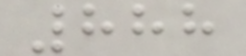888
